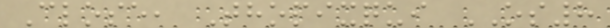Close, Thopixqui OS8
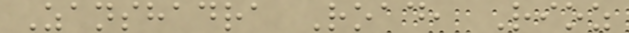Zanshadra Road, Rioz
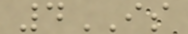4IS
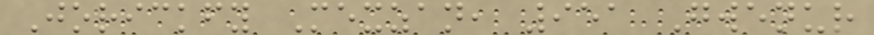Jorickfy Mexzan, 951 Gwenur
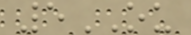5OU
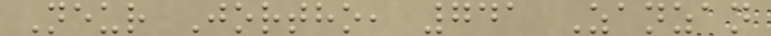Neur Jortho, 741 Zanzan
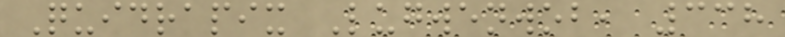Quidrapix Lugwenwob, 338
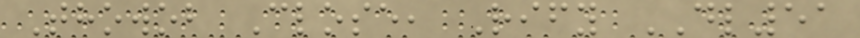Thowob Close, Rify DL51
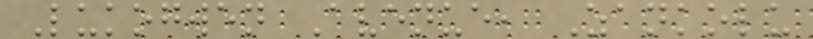Lukogwen Avenue, Zankolu
